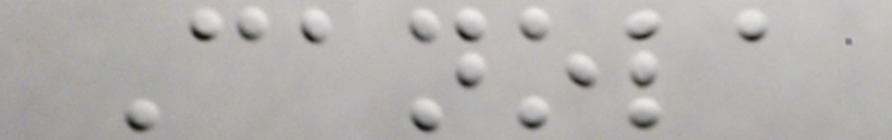Canola
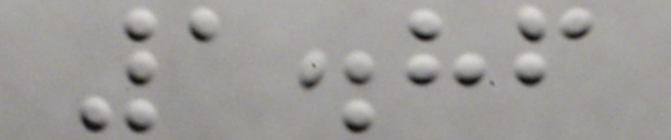1.86
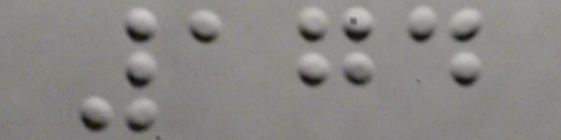174
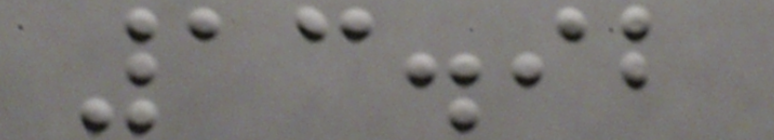13.92
